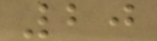20
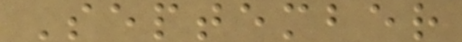September
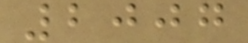2007
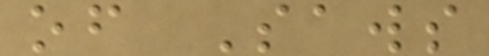of Saws
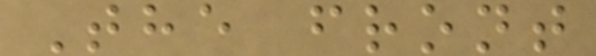The front
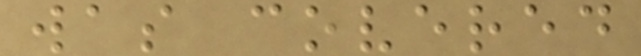was covered
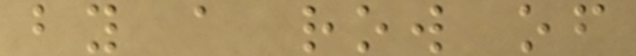by a row of
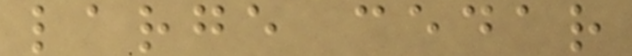large cedar
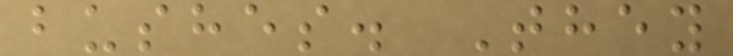bushes. They
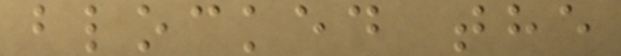blocked the
